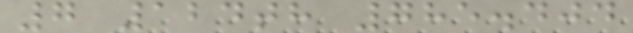7 124th 785.404
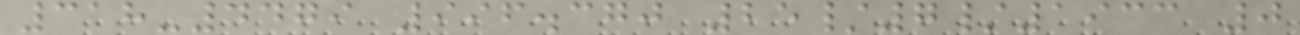318-4479 996.370 25/7/1933 0
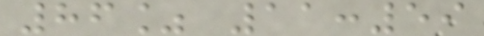86% 11:59
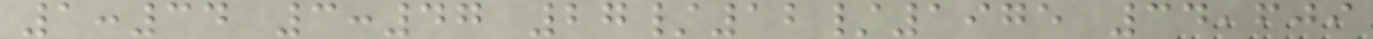1:34 3:47 27/12/1975 34,609
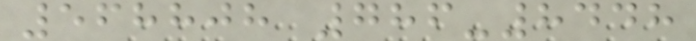568808 786-8448
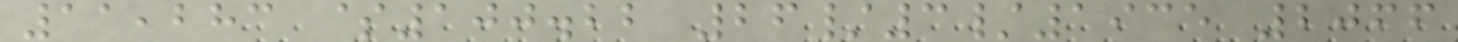11,283 $100.22 26/3/1935 2066
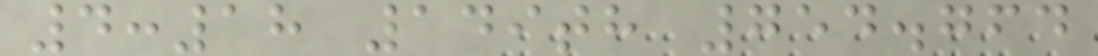4:18 149th 754.764
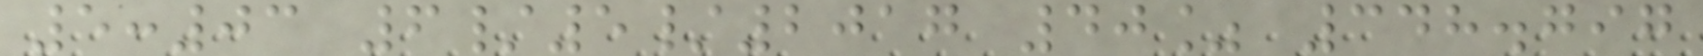5:03 6/5/2017 40% 348.797
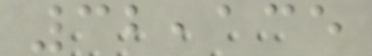32,135
